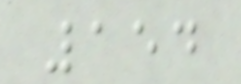154
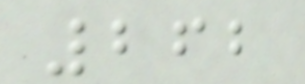262
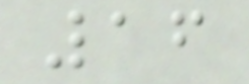16
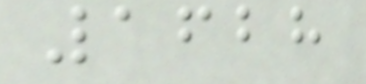1628
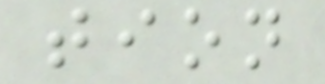tion
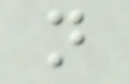n
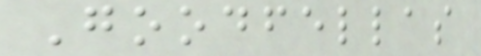Goodfellas
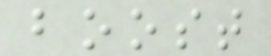boost
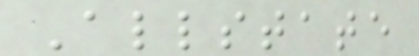Allstate
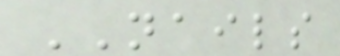NAILS
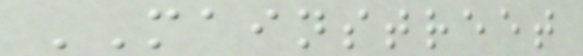MAINSTREET
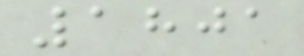1801
